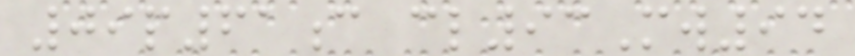09p61c cl93Mw94
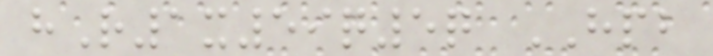hR1x59q5q HPB
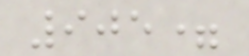905=
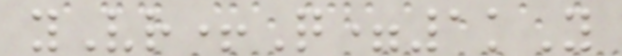yVr+Q=1kY
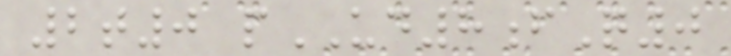2t0 pUD8fQ0
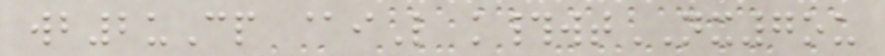wb2uCp @iL k#wtNX7ou
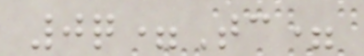0q=Tc=
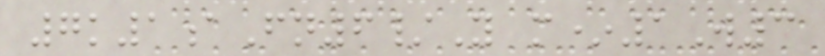7k1aFn6/Y m*1W3
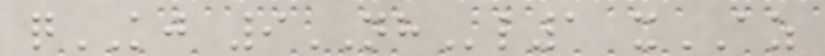qKJ 9NHl1 xAZ
